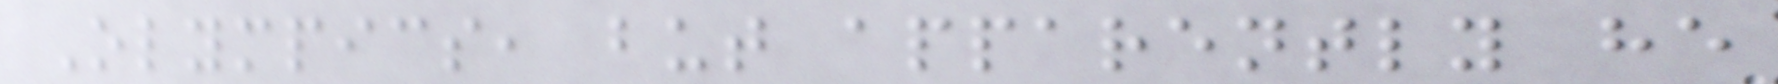Olympics, but apparently he
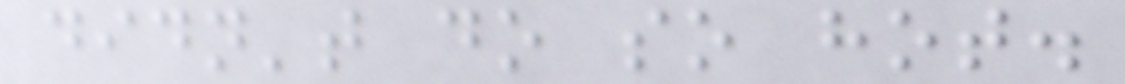didn't do so hot.
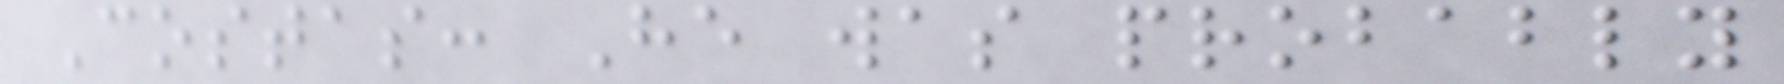Costas: He was probably
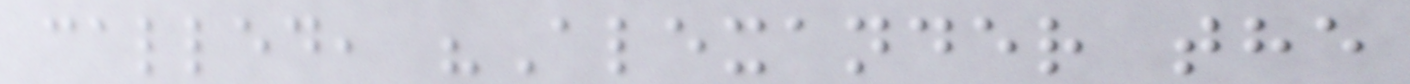called, "Alexander the
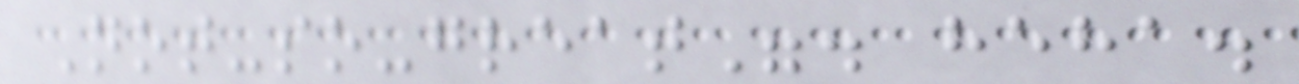Not-so-great". heha.
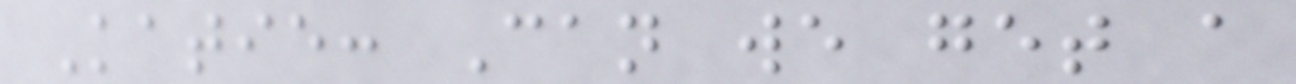Katie: Can we get a
